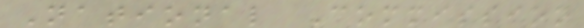National Commission
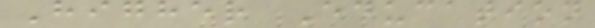Higher Education
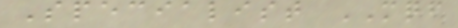Specialist MQF
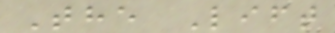The Lift
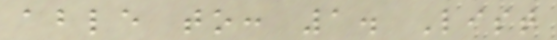able to: 1. List
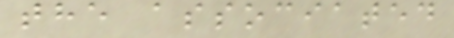the associated
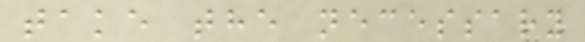take the necessary
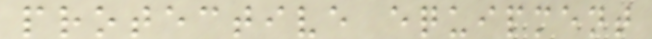protective equipment
